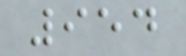954
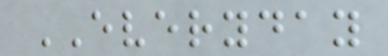EVERYDAY
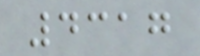4317
